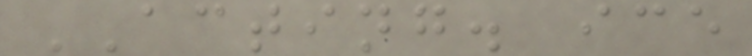ACTING. ice
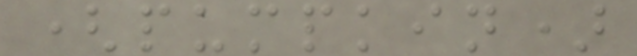(pumpkin)
